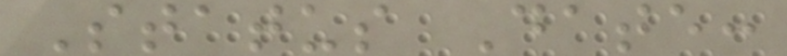Status Date:
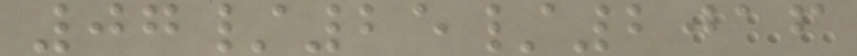07/25/2016
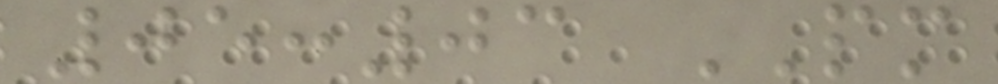05:03 PM
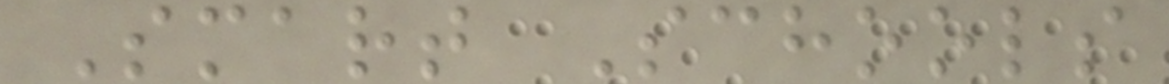Smart Schools
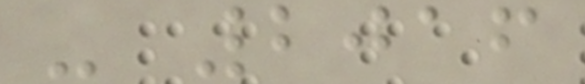- 2016
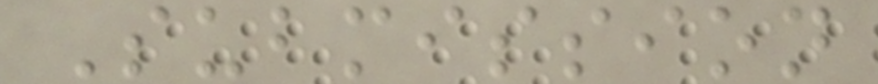Submission
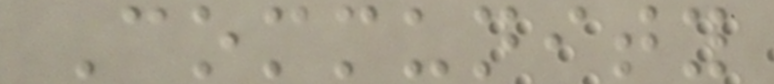Community
